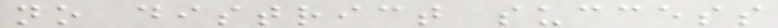no district success
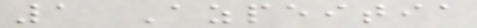1 Azpeitia
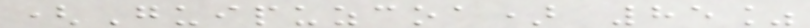(Guipuzcoa) 85%
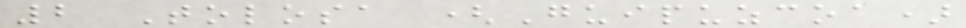2 Tolosa (Guipuzcoa)
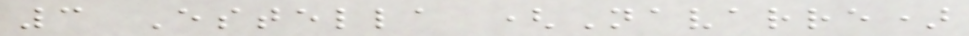3 Estella (Navarre)
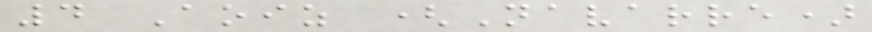4 Aoiz (Navarre)
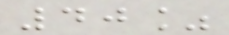40%
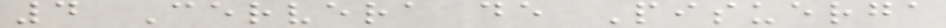4 Cervera de Pisuerga
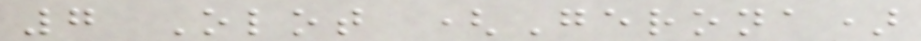7 Olot (Gerona)
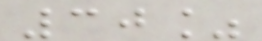30%
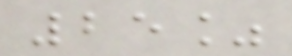25%
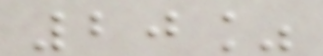20%
